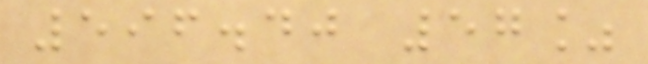596.40 57%
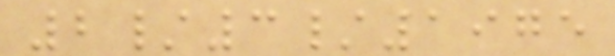2/3/1975
